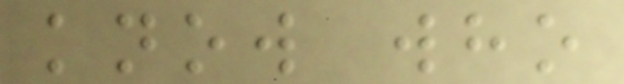know who
